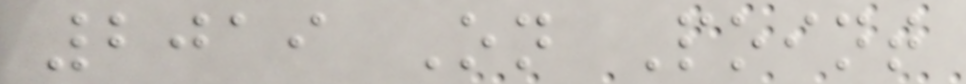2019 On Point
